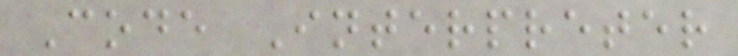Code Interpreter
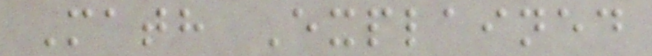Math Explained
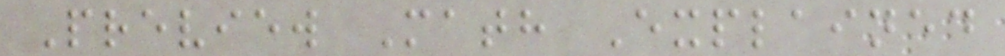Preview Math Explained
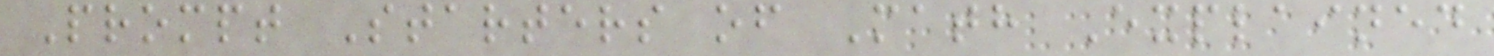Prompt Starters of Math Explained
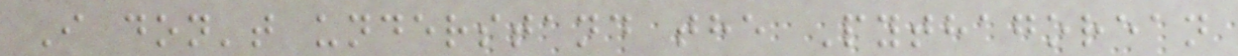I don't understand the Pythagorean
